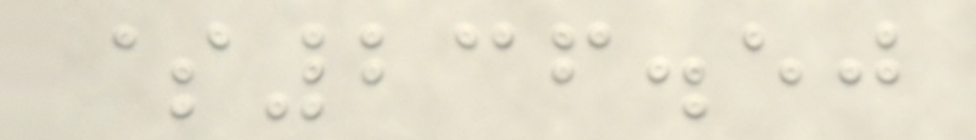$236.50
